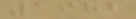1982
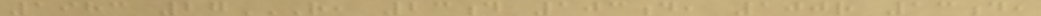1983 27R, 23D 103D, 100R 13D,
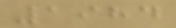1984
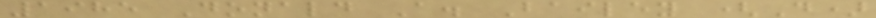1985 Donald A. Bailey (D)
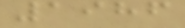1986
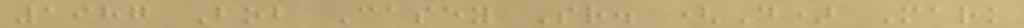1987 Bob Casey Sr. (D) Mark
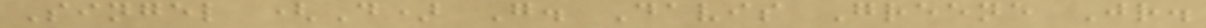Singel (D) G. Davis Greene Jr.
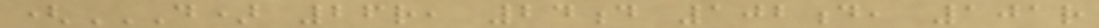(D) 26R, 24D 102D, 101R
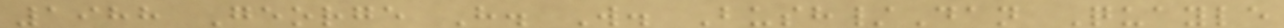1988 George H. W. Bush/Dan Quayle
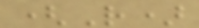(R)
